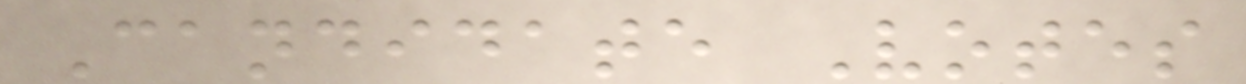Candidate Votes
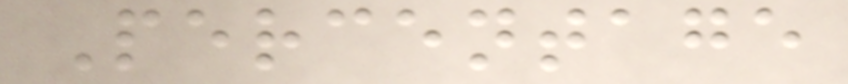Percentage
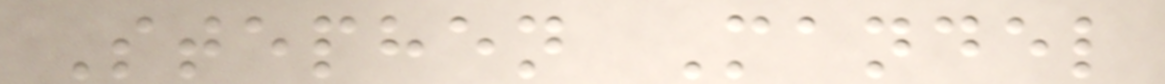Stephen Mandel
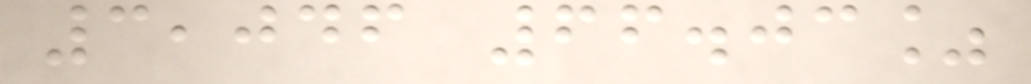3,046 66.03%
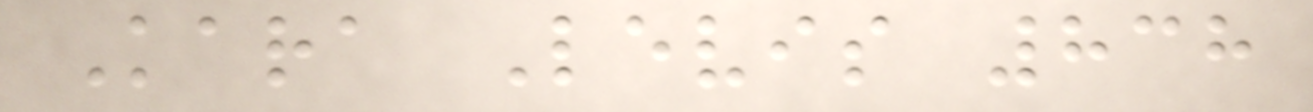Kara Levis 838
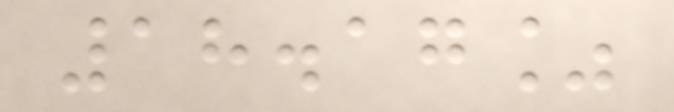18.17%
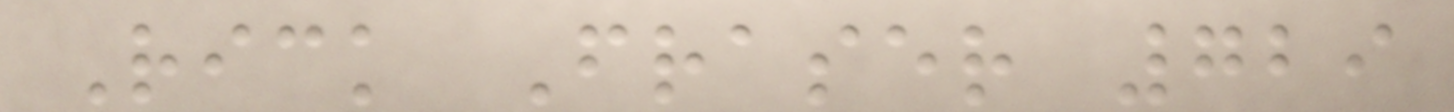Rick Fraser 729
